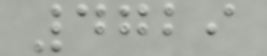4729
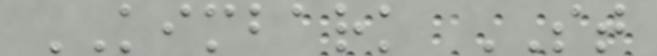KIMBARK ST
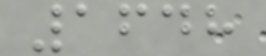1648
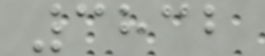3832
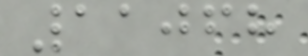11068
